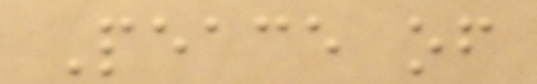Peace of
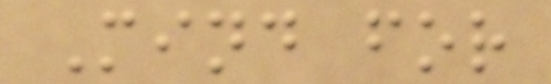Mind for
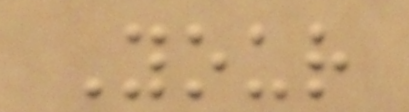Your
